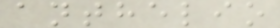anthelio
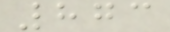873
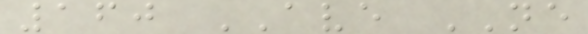160 AVE NE
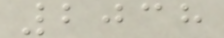2038
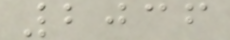2036
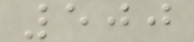500
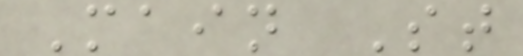Main St
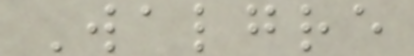Walgre
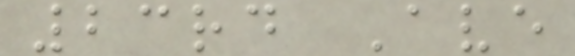23rd Ave
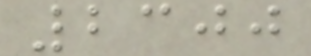2300
